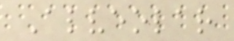Alveolar
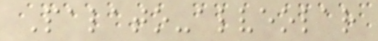Palato-alveolar
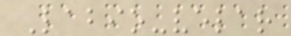Labio-velar
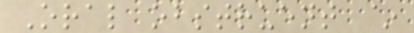Oral obstruent ~
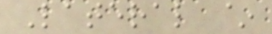Lateral ~
